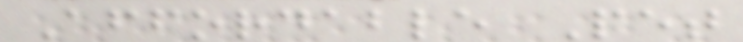Affordable Pet
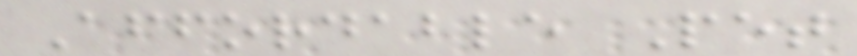Affordable Pet
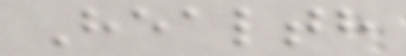Health
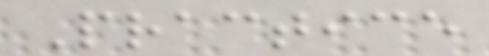Practice
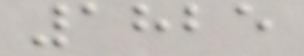1825
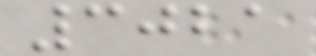3021
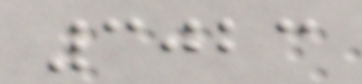3023
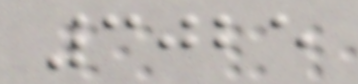3025
